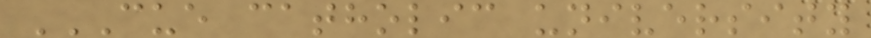CUE CATHOLIC UNIVERSITY
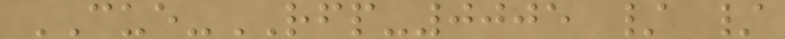CUE-RFP-0005 / /
